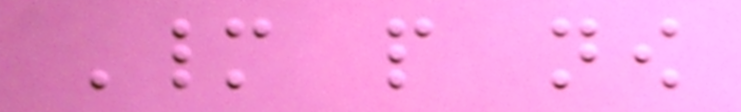Many people now
